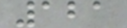121
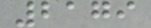2179
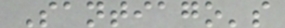Santiago's
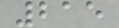215
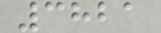3821
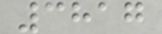3817
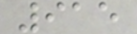915
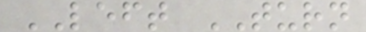LEFT TURN
